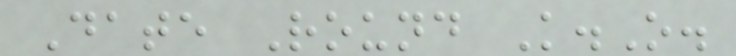Date Round K.O.
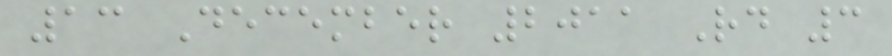13 December 2011 Rd 3
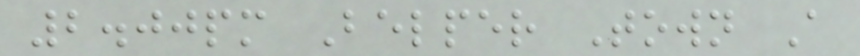2.00pm Belper Town A
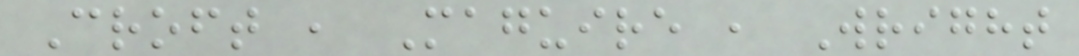Croft , Maguire , Wright
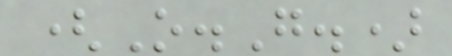(O.G.)
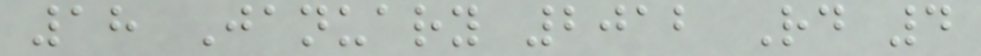18 January 2012 Rd 4
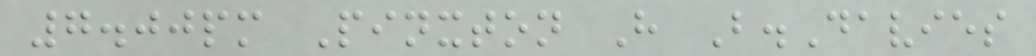7.00pm Pinxton H B.Davies
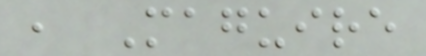, Maguire
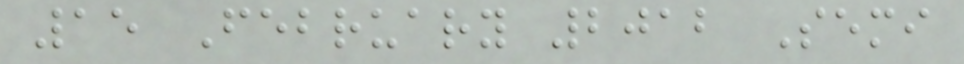15 February 2012 Semi
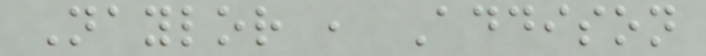Naylor , Addison
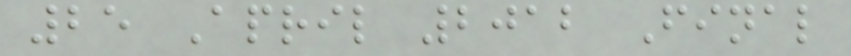25 April 2012 Final
